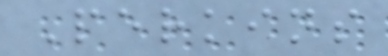Perkins
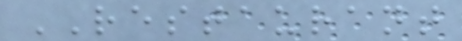RESTAURANT
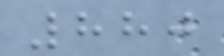880
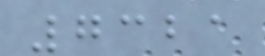7321
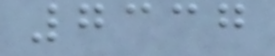7337
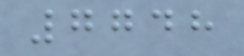7748
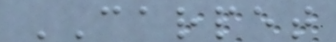CARPET
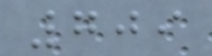709
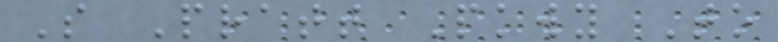S Pratt Pkwy To
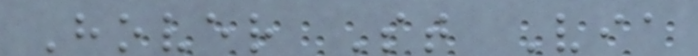Hover St Via
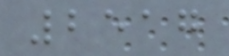2517
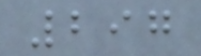297
